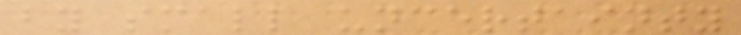by small uncertainty
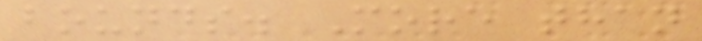bounds. More than
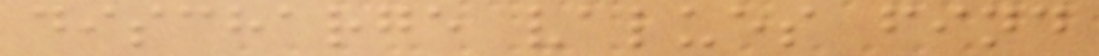discharge values find
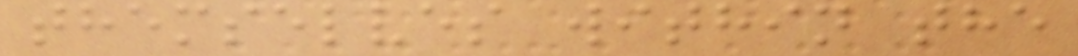themselves within the
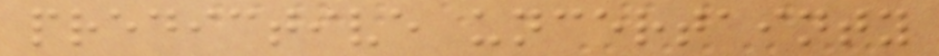predictive uncertainty
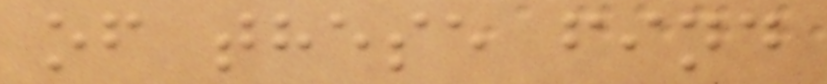of these find
